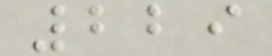229
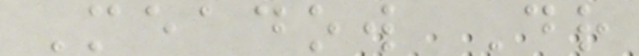Meadow Dr
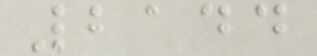2144
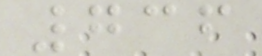736
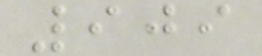909
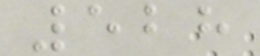528
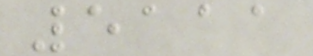5111
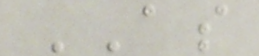AS
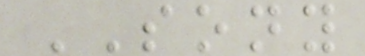SONY
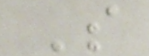S
